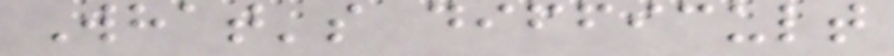What's difficult
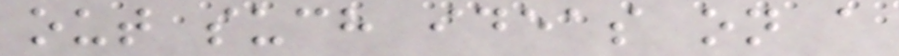out such ideas on a
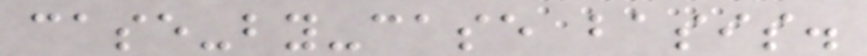case-by-case basis.
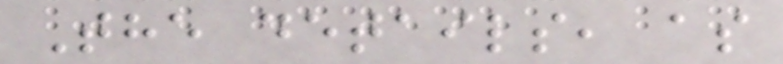The details, as
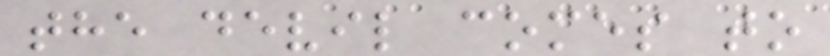the devil comes to
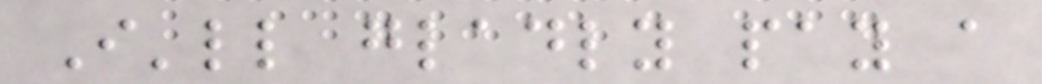I'll gladly pay a
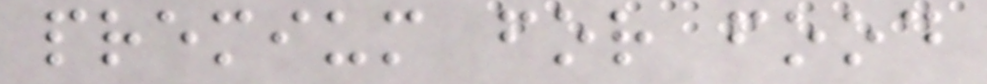premium for food
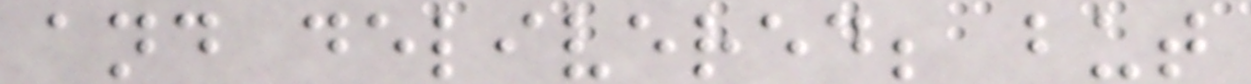and delivered; but
